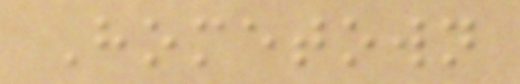Hometown
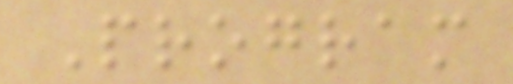Program
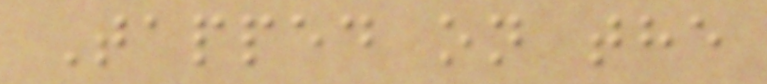Tapped on the
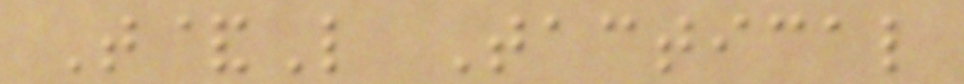T&L Tactical
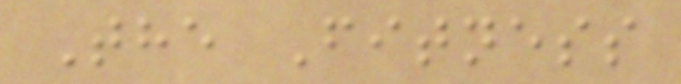The Fitness
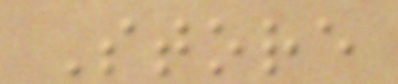Store
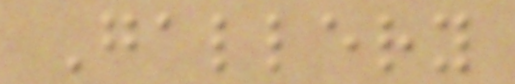Gallery
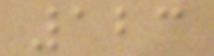123
